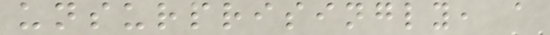unsurprisingly, a
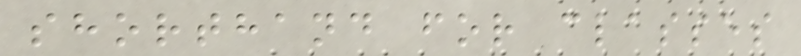shorthand for classes
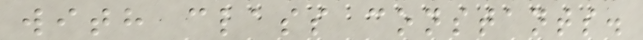with class constants.
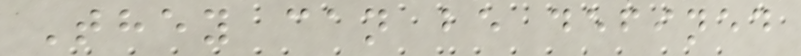They can be defined
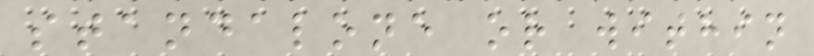standalone or within
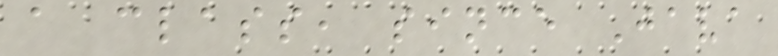a class, since Java
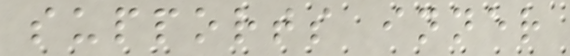supports inner
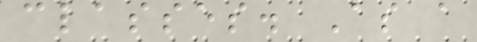classes. As a
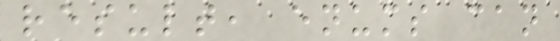result, enums can
